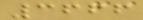3666
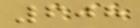608
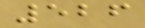526
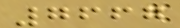7667
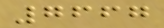7667
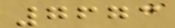7673
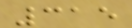315
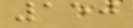150
